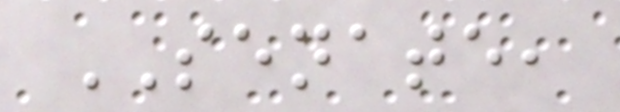SENATE,
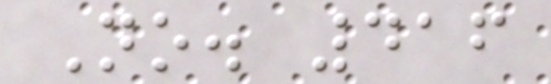No. 416
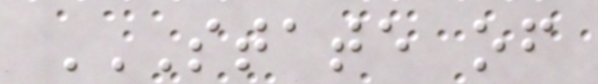STATE OF
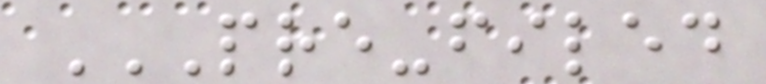PRE-FILED
